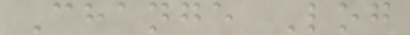Change Log
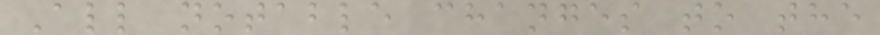All notable changes to the
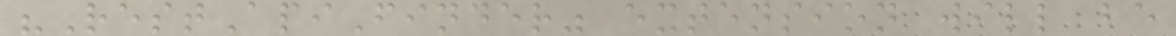"RestApiFinder" extension will be
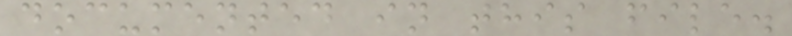documented in this file.
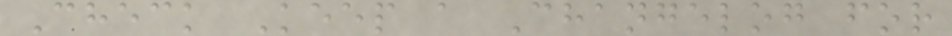Check Keep a Changelog for
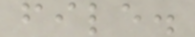file.
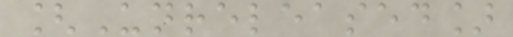[Unreleased]
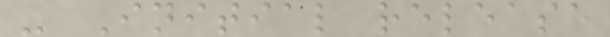- Initial release
